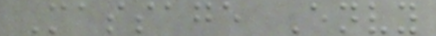Massage Envy
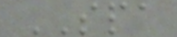SPA
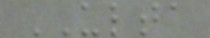ULTA
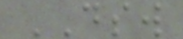DSW
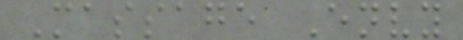Massage Envy
